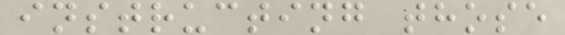instructing those
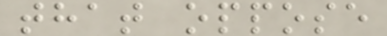that oppose
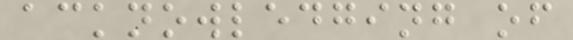acknowledging of
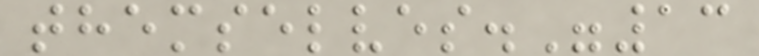themselves."13
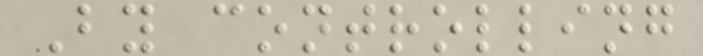By controlling
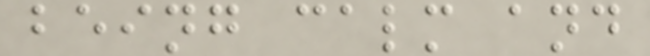being calm and
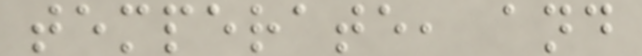temperate, and
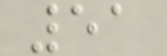51
